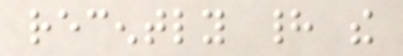recently had the
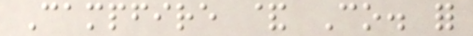Campfire & Co. for
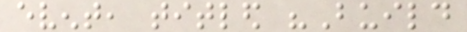event, titled "Build
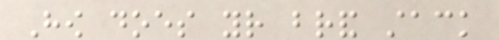How does your brand stack
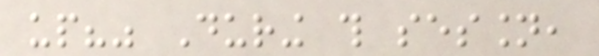up?" During this session,
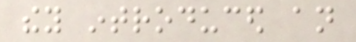they introduced an
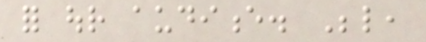for our audience. Below,
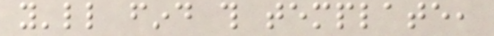you'll find this template,
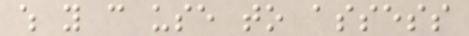which you can use to assess
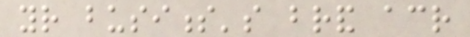your business's brand across
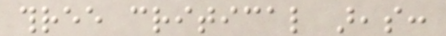three critical areas:
